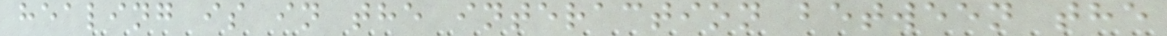healing is in the interaction between the
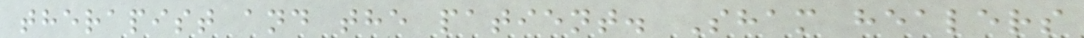therapist and the patient. Sham healers
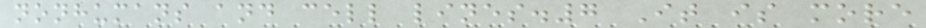nonhumans and cell lines.7 It is more
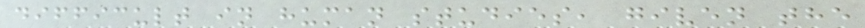difficult in human studies, given the
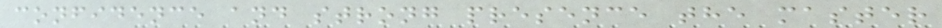confidence and strong presence the master
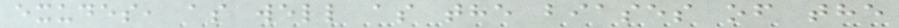exudes, as well as the biases of the
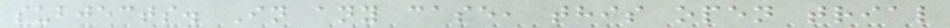subjects. In any case, this open trial
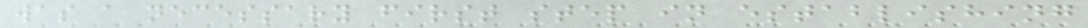was a necessary first step in establishing
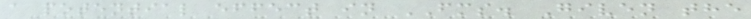a potential effect in FMS. Given the
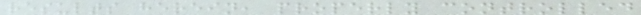results herein, properly controlled
